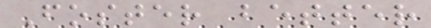Foster better
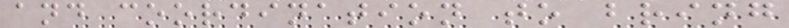and coordination to bring
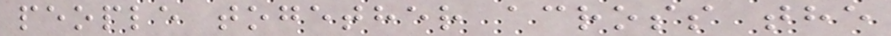people together across the
